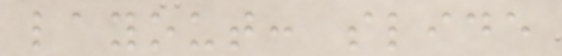layout: slide
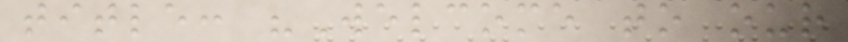title: "Welcome to our
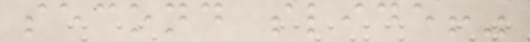second slide!"
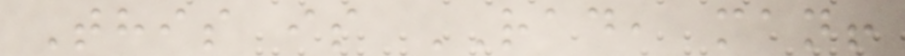This is RAD, man!
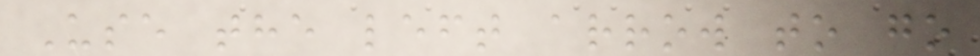Use the left arrow to go
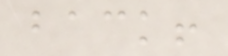back!
